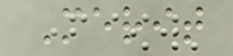Merit
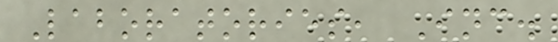Laboratories, Inc.
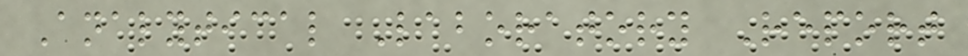Analytical Laboratory Report
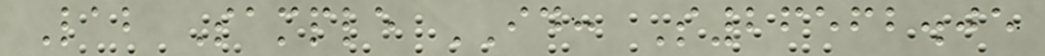Lab Sample ID: S26562.05
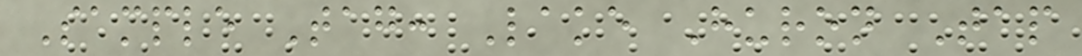Sample Tag: Lake Huron Tap
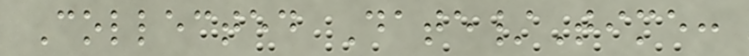Collected Date/Time:
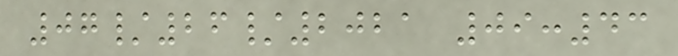07/26/2021 09:43
